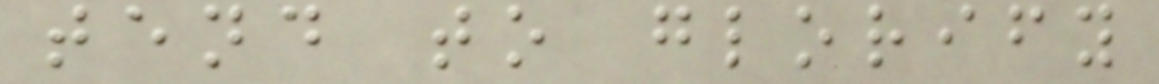tend to glorify
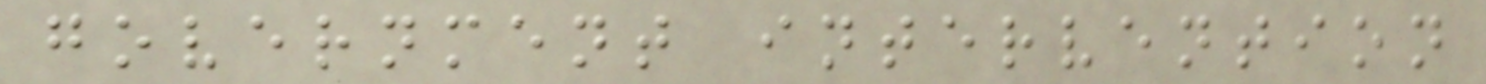government intervention
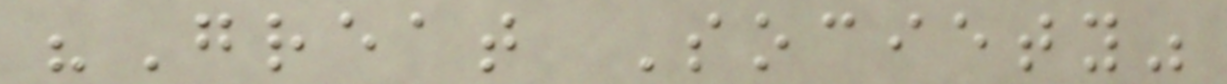"Great Society"
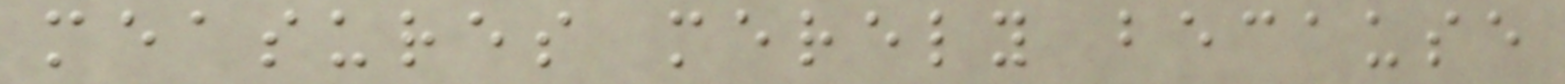measures merely because
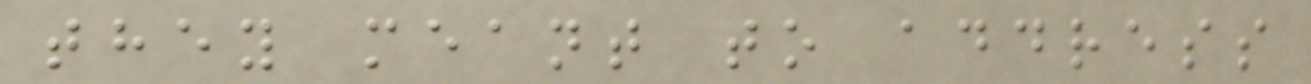they meant to address
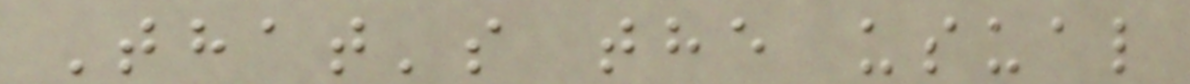That's the usual
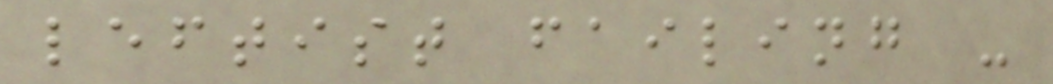leftist failing -
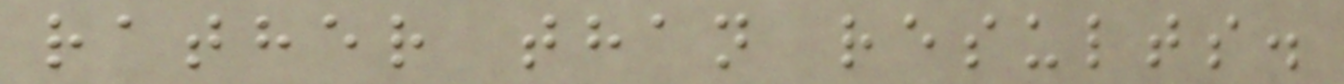rather than results.
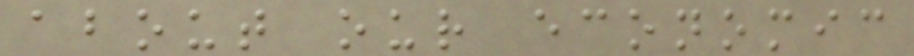about our economic
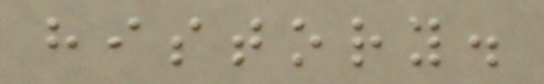history.
